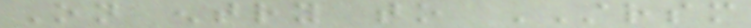On entry to STRSM
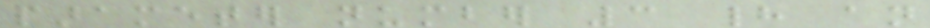parameter number 3 had an
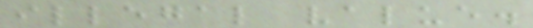illegal value.
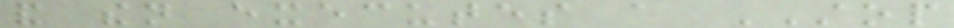and then executes a STOP
